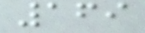169
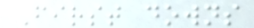First downs
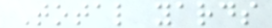Total yards
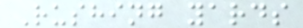Rushing yards
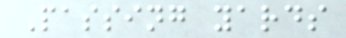Passing yards
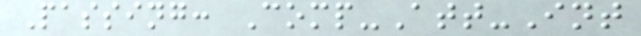Passing: Comp-Att-Int
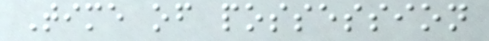Time of possession
